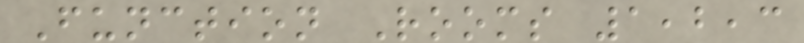Function Rooms 1,2,3
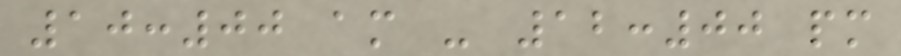10:00 am - 12:00 pm
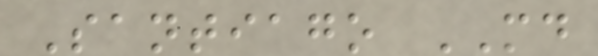Santiago MD
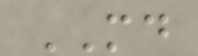MD
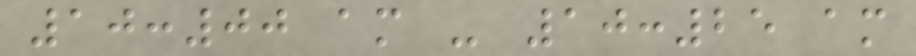10:00 am - 10:25 am
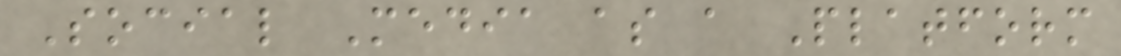Social Media as a Platform
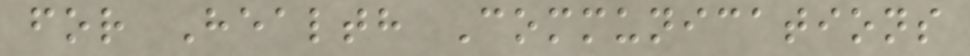for Health Communications
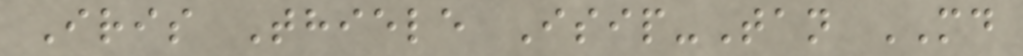Iris Thiele Isip-Tan MD
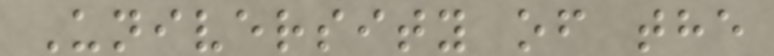University of the
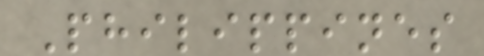Philippines
